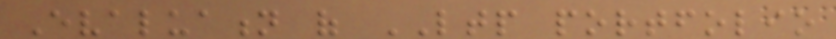Evaluation of LTP portfolio
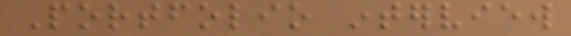Portfolio interview
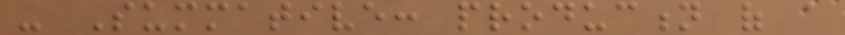- Summative: production of a
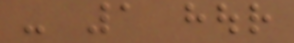- 1 hour
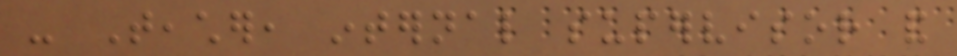- Teacher, internal supervisor and
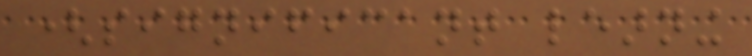(significant learning
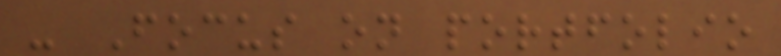- Focus on portfolio
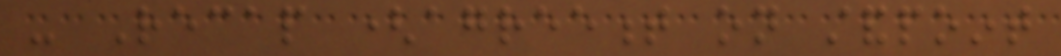- Recap (agreement on standpoint
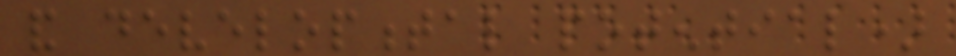and developmental potential)
